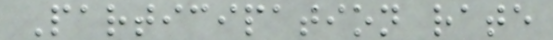Participation rate
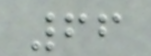66
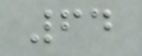64
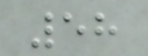58
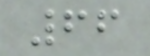66
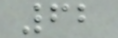62
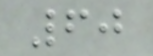60
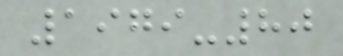1979-80
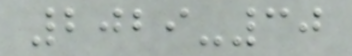2029-30
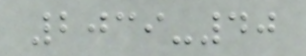2039-40
